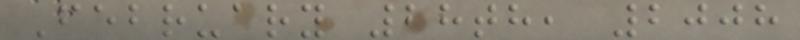February 28th, 2008
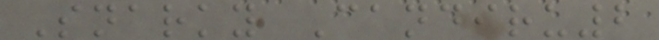Snarky Candiru2
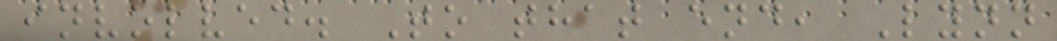involved. To that end, Lynn
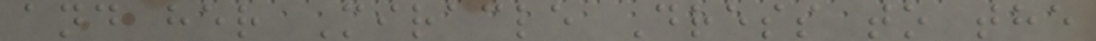and her Miracle Dress to the
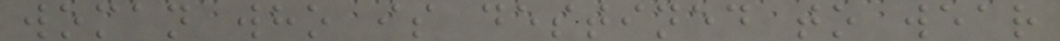woman who is destined to wear
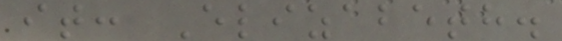it: Elizabeth.
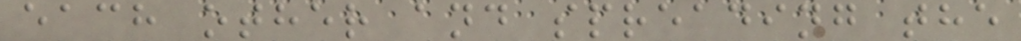each other and spreading the
